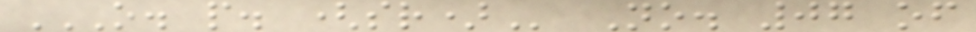O. P. (SR) No. 07 of
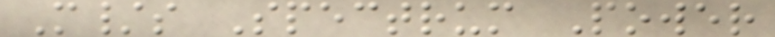M/s Spectrum Power
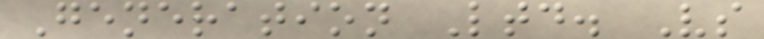Generation Ltd. Vs
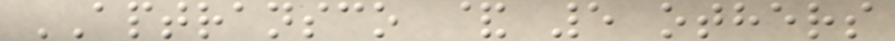APTRANSCO & 5 others
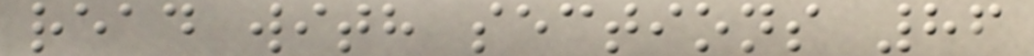read with sections 86
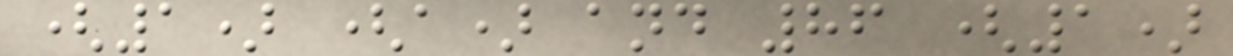(1) (a) and 86 (1)
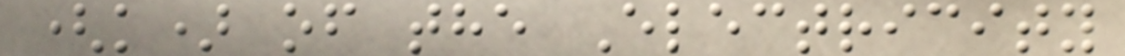(k) of the Electricity
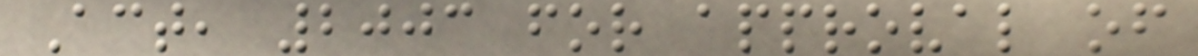Act, 2003 for approval of
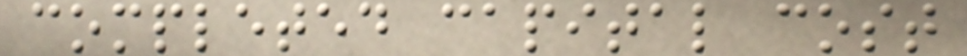completed capital cost
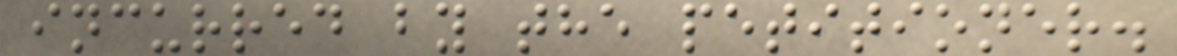incurred by the petitioner.
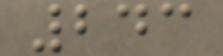243
